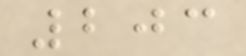203
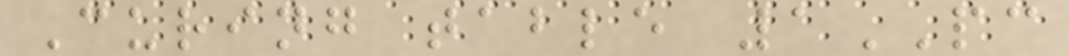Curing table 1PC
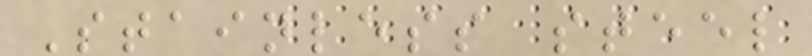Stainless steel
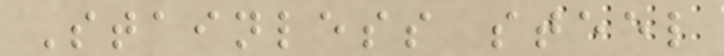Stainless steel
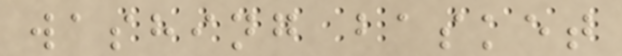washing basket
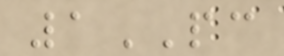1PC
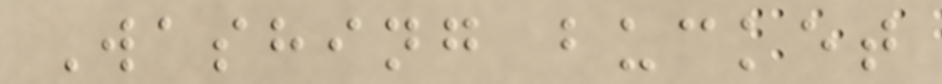Washing bucket
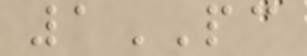1PC
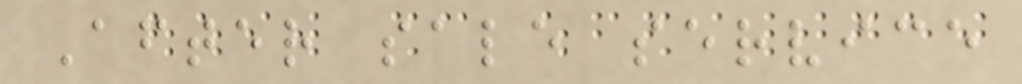After sale service
